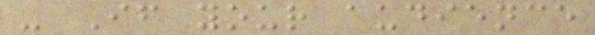- If your audience
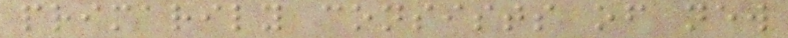primarily consists of new
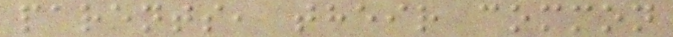parents, their common
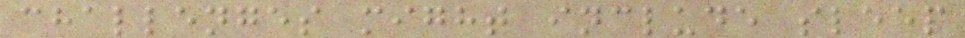challenges might include sleep
